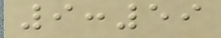9:59
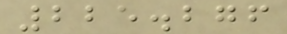225.276
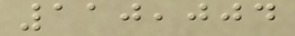110,004
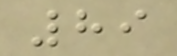89
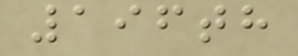196th
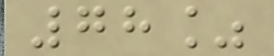78%
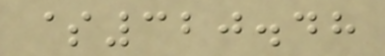$320.48
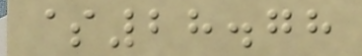$28.78
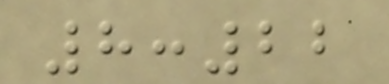8:22
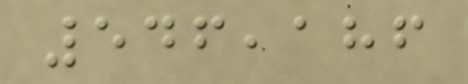546,186
